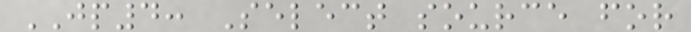JP4: Select source for
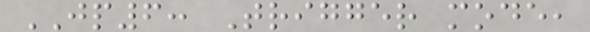JP6: Trigger mode,
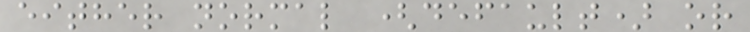either normal (default) or
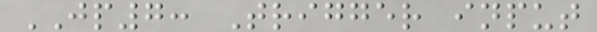JP7: Trigger input
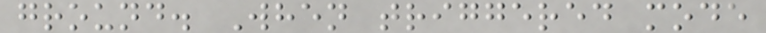ground. When triggered mode
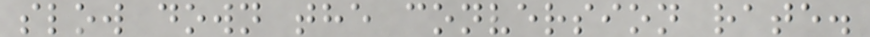slow down the conversion rate.
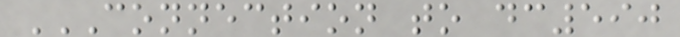CONNECTION TO DC590
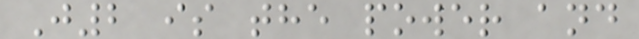J2 is the power and
